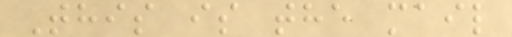This is the mail
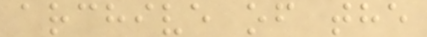archive of the
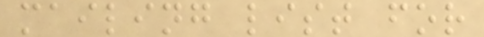mailing list for
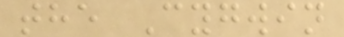the Cygwin
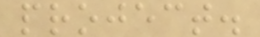project.
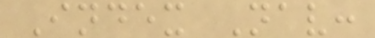Index Nav:
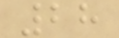28
